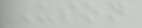Uson
